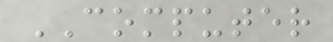COMPUTER
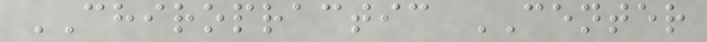CHIROPRACTIC CENTER
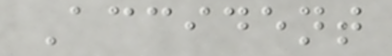Accident
